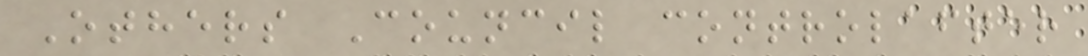Others Council controlafter
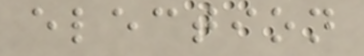election
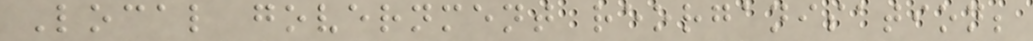Local government reorganisation;
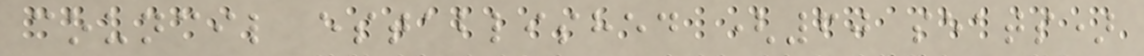council established (60 seats)
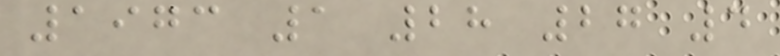1973 1 28 27 4
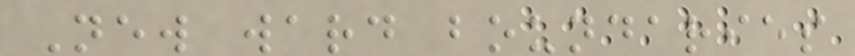New ward boundaries
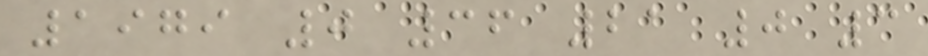1979 0 36 21 0 3
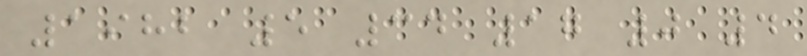1982 5 34 17 0 4
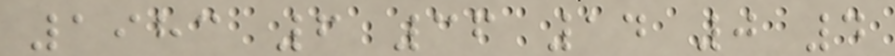1983 6 36 14 0 4
